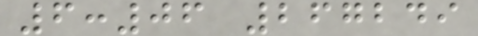6:06 267249
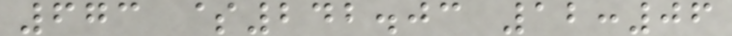673 $242.03 12:06
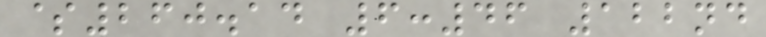$260.14 6:46 122nd
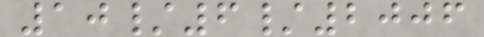10/6/2006
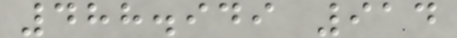488.949 914
